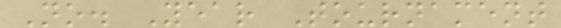No. Year Tournament
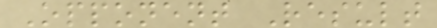Opponent Result
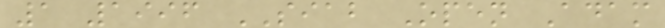1 1996 SIAB Open Adam
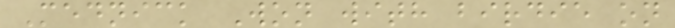Mednick Won with birdie on
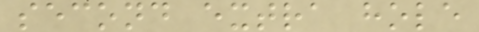second extra hole
